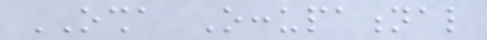OSHA Occupational
